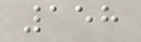158
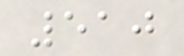510
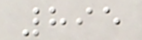895
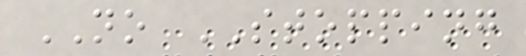NO STOPPING
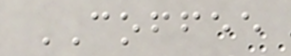COFFEE
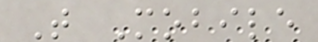T Mobile
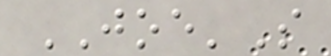JOE'S
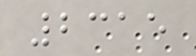2315
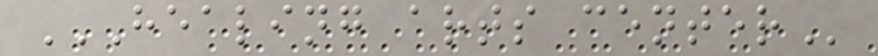HEALING ARTS CENTER
